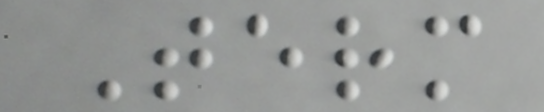Term
